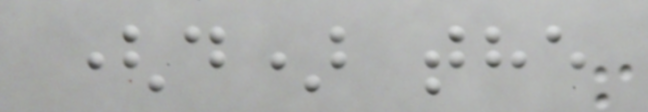(d) the
